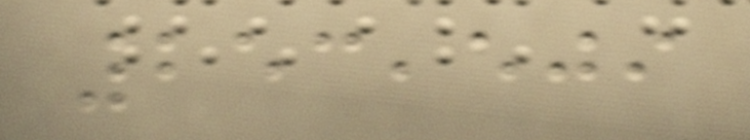253,509
